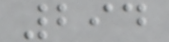294
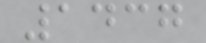1437
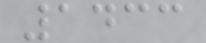1433
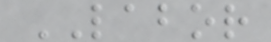LABOR
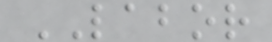LABOR
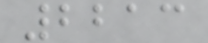2213
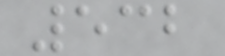532
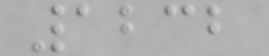1232
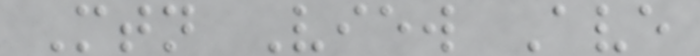Mtn View Ave
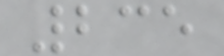235
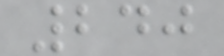240
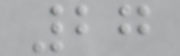27
